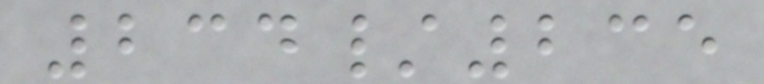234/235
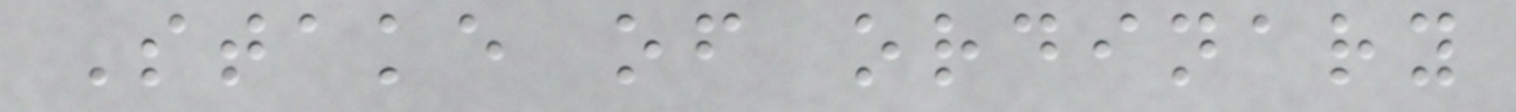Stake of ordinary
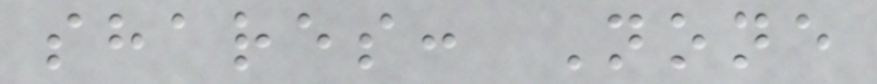shares: None
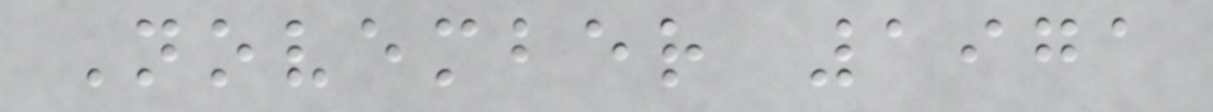November 1971
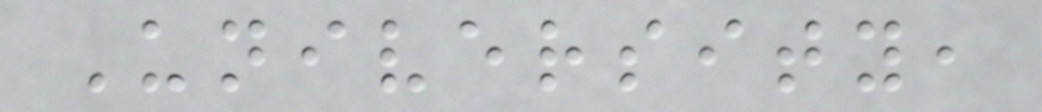University,
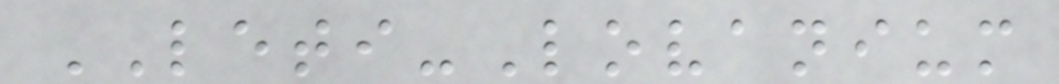LETI-Lovanium
